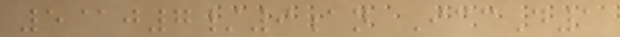5@j7/9an IccD1
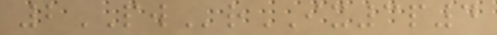2PWrIX3p4
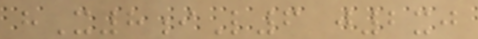hX8iL6 j2xj
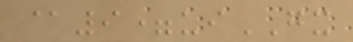@9=uiGX
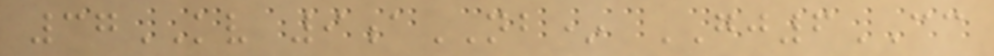37KV 9aNB* GJ6CC
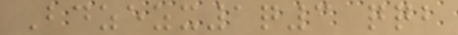Bdzezx1q3 qqb
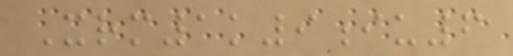Xrm1k9iu6
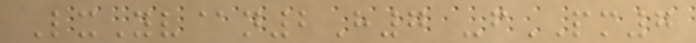LxYv@n2H7 -fPM7
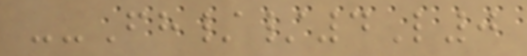--Fh//4L0
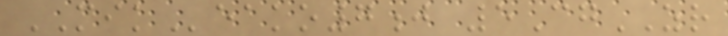MIKeako7j 5CgZR
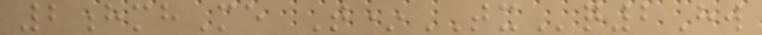2hmhMe T*TXq2Hw
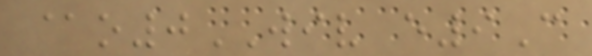@o0WIV e9C
